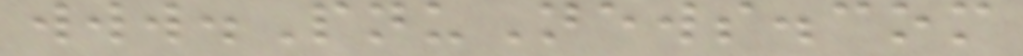www.PnuNews.com
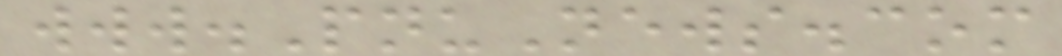www.PnuNews.com
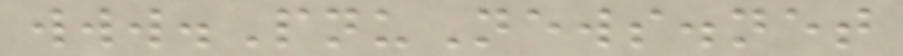www.PnuNews.net
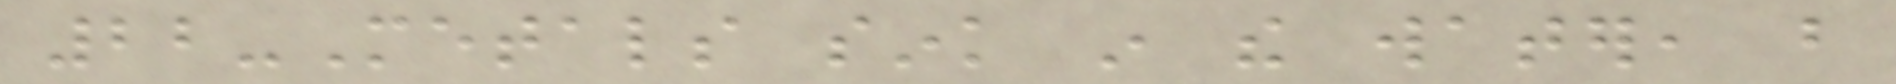22-Metals sink in the water, but
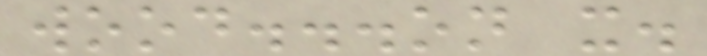wood...on it.
